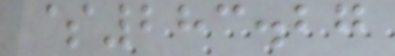$283.27
